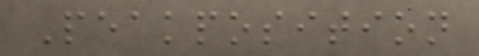Peakposition
